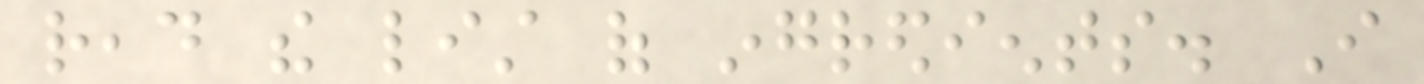read the list of ingredients. I
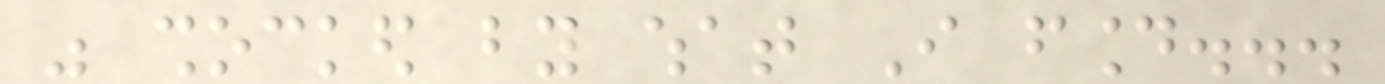was shocked by what I found...
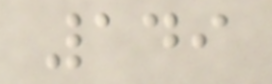149
